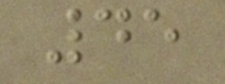45
